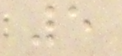5
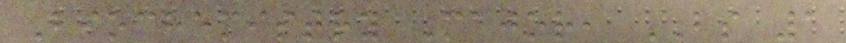Biochemistry Major, BS 1
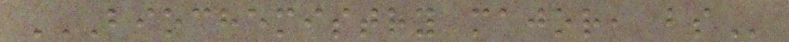BIOCHEMISTRY MAJOR, BS
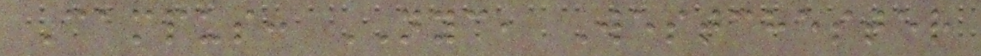Campus: NYC, Westchester
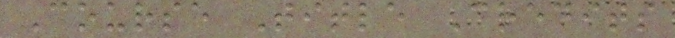Course Title Credits
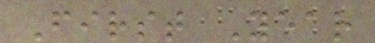First Year
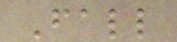Fall
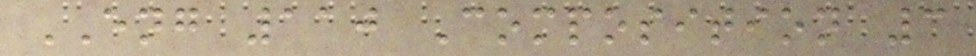ENG 110 Composition 3
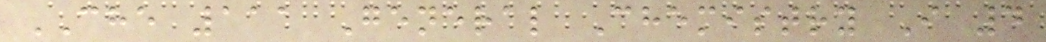CHE 111 General Chemistry I 4
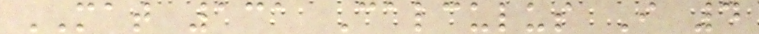MAT 131 Calculus I 4
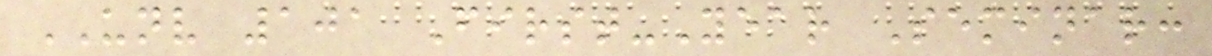UNV 101 First-Year Seminar:
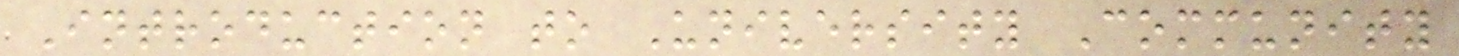Introduction to University Community
